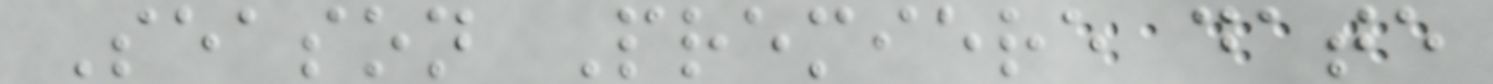Season Premiere date
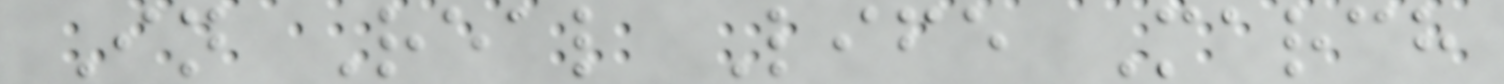In Real Life March
